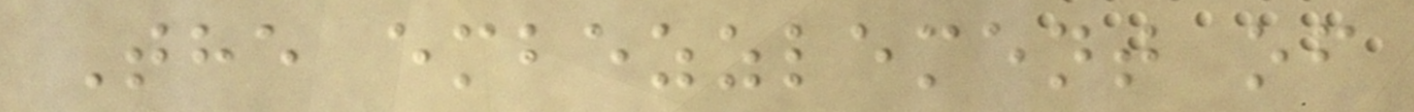The embezzlement of
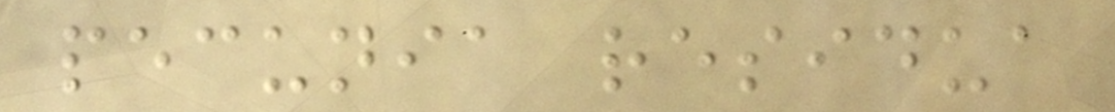pecunia residua
